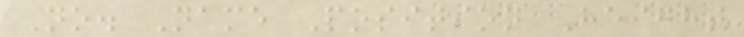No. Name Position Height
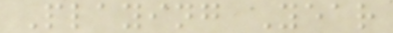Playing Year
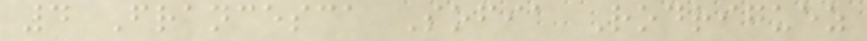4 Francesca Sofia Rodriguez
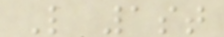L 1st
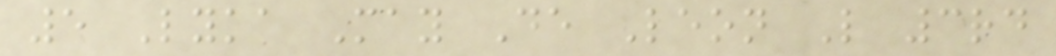5 Lyka May De Leon L 3rd
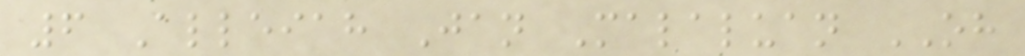6 Alleiah Jan Malaluan OH
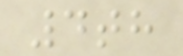4th
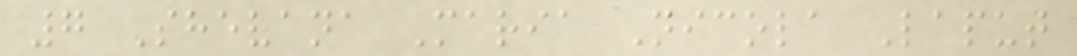7 Shevana Maria Nicola Laput
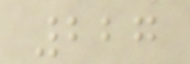227
